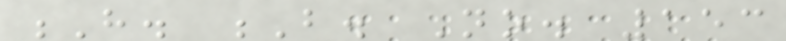H. B. No. 153
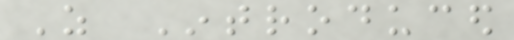As Introduced
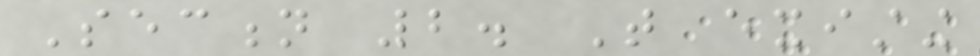Section 2. That existing
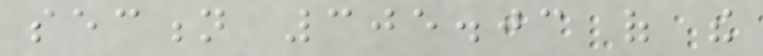section 305.03 of the
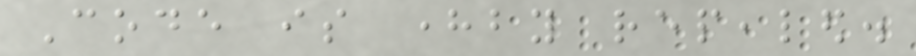Code is hereby repealed.
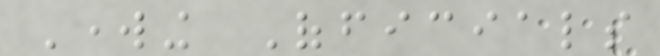Working Officials
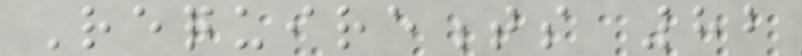Requirements 82
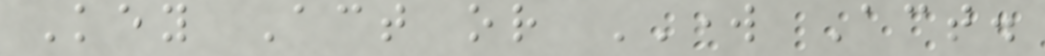Key Act or WORK Act.
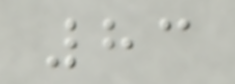83
